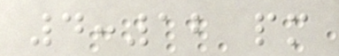4:12 pm
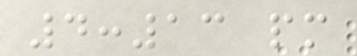4:13 pm
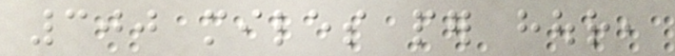300 miles per hour,
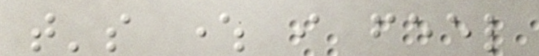that's where i feel
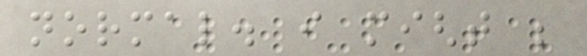normal. i might be
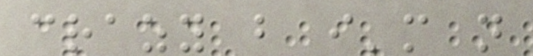crazy but i'm not
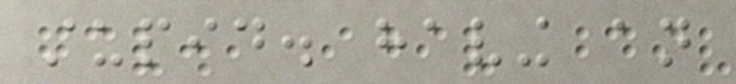stupid. having an
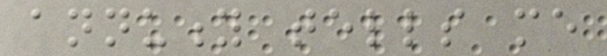annuity tells me
